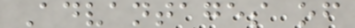Advantages of
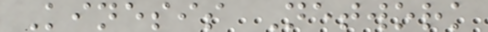Kinesis Network
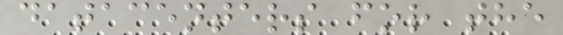datacenters for the
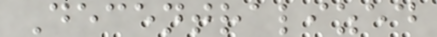Decentralized
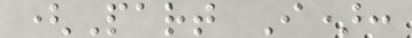(Part I):
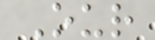Our
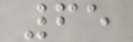65
